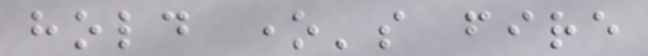hold one's fire
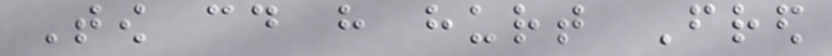Tow could have hurt Fred
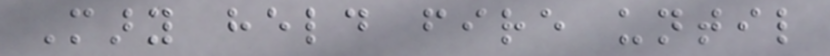Mary held fire until
